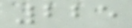225
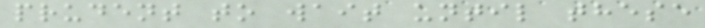prudent to wait until these
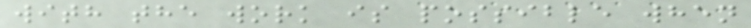with the work is possible when
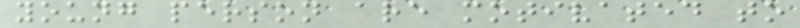young person are motivated to
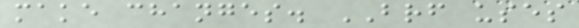make changes. BRF uses
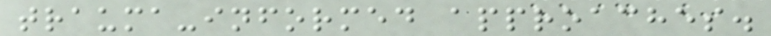trauma-informed approaches.
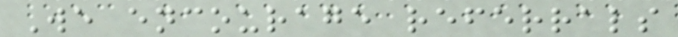We encourage referrals
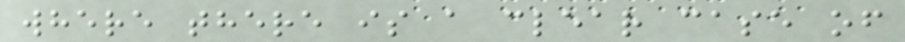where there is a clear case of
